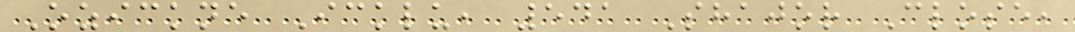Ozickne Icklu, 541 Shajor Close,
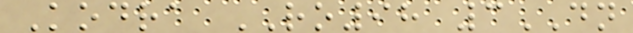Kodra RO98 3DN
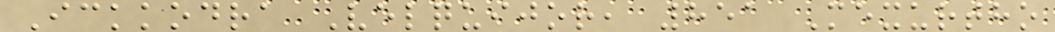Ickkodra Velquijor, 851 Mexurtho
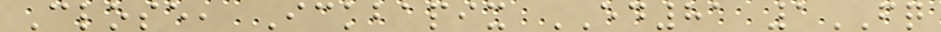Close, Ickbapix ED81 1FQ
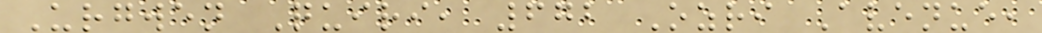Urgwen Quiri, 672 Ozri Avenue,
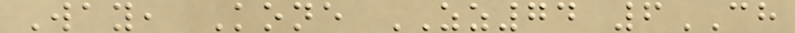Way, Kone ZZ74 6CH
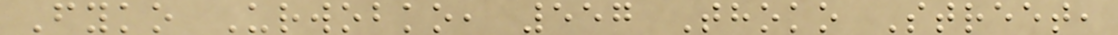Fyko Urwobko, 557 Thoko Street,
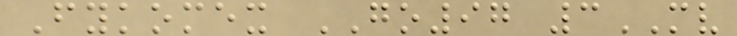Fykomex GO97 3MV
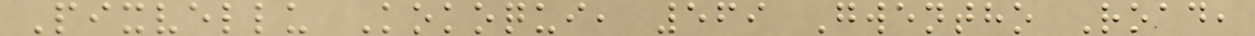Pixvellu Kokoqui, 569 Gwentho Road,
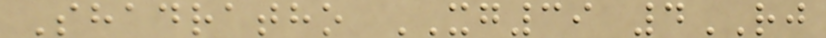Shadratho XG39 4RJ
